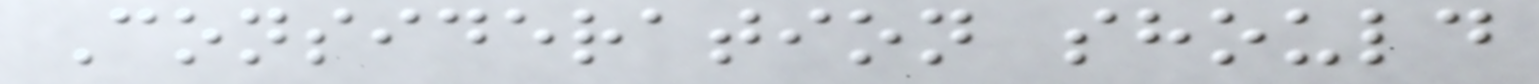Consideration should
